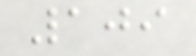109
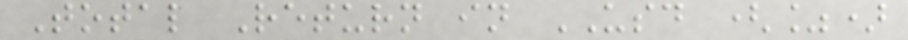Total Return in USD (%)
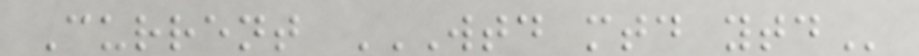Current WTD MTD YTD
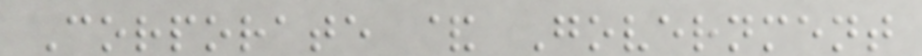Corporate & Government
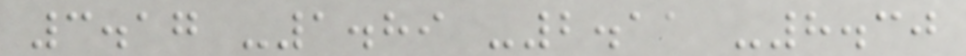3.17 -1.89 -2.11 -8.30
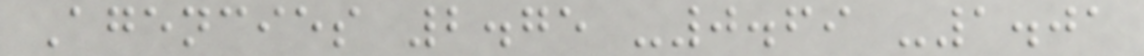Agencies 2.75 -0.69 -1.01
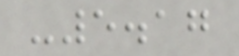-5.17
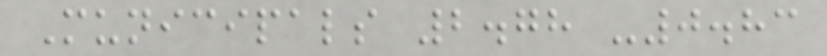Municipals 2.78 -0.83
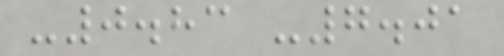-0.83 -7.01
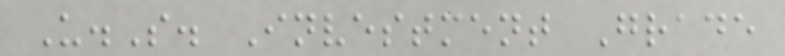U.S. Investment Grade
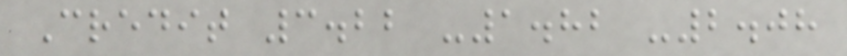Credit 3.22 -1.82 -2.08
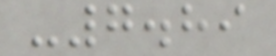-7.89
